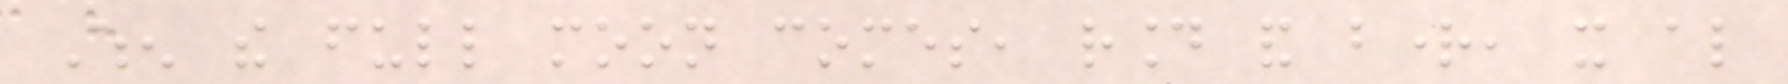When the full moon comes, round and bright, it also
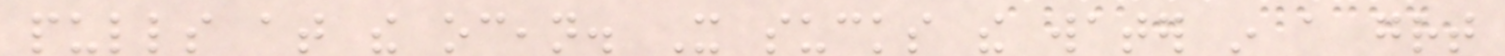pulls at the ocean. It sucks the water in a great
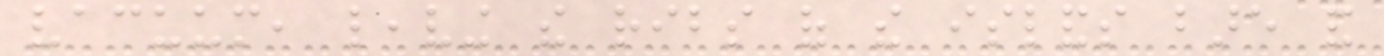vacuum, leaving the ribs of the islands bare and
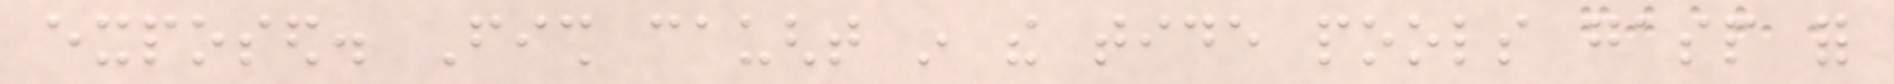exposed. Fish caught in the tide pools gasp for
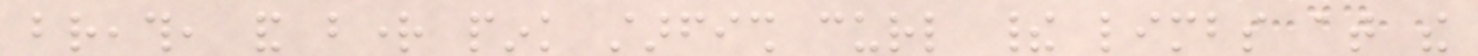breath, and bright pink starfish curl their limbs at the
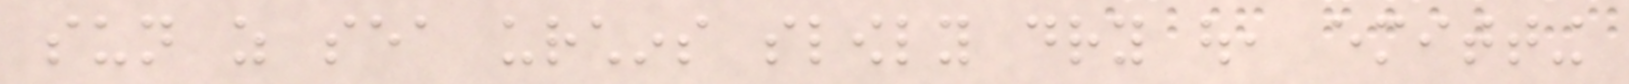sun as sea urchins slowly dry out, emitting
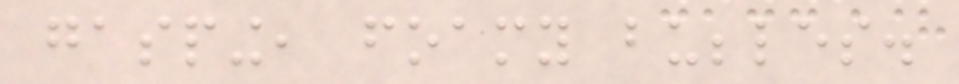gasping, foamy bubbles.
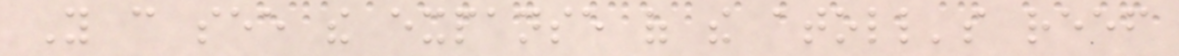You can see the expanse of the atoll's reef
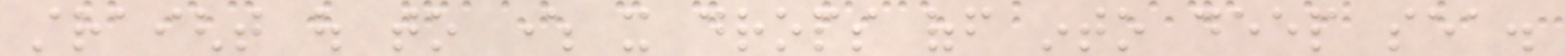straight out to where it drops off into deep sea.
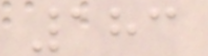183
